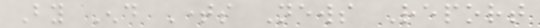By End Times News Report
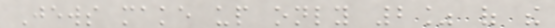Jews make up only 2% of the
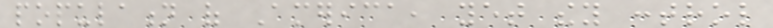population of America, yet they control
